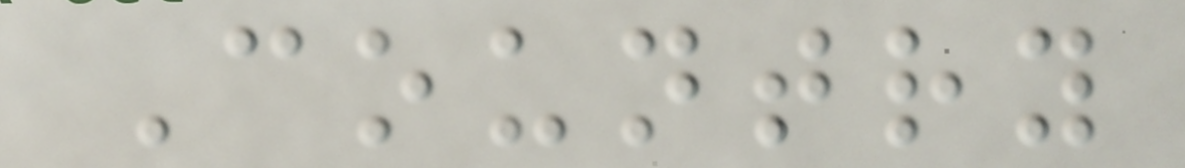Country
